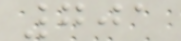701
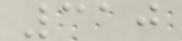310
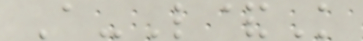A-L&K
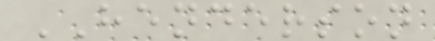HENDERSON
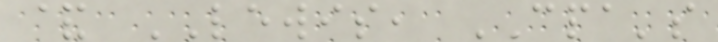& LEWIS, CPA's
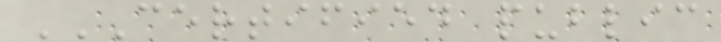CERTIFIED PUBLIC
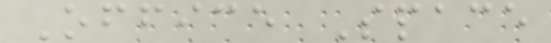Office Space
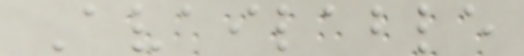Available
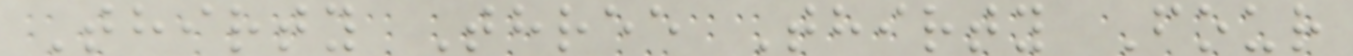Thirty Three Thirty Four
